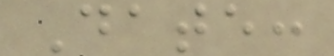Date:
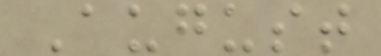August
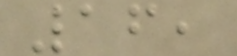16,
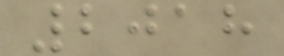2018
